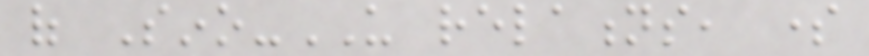of Sino-US relations, some
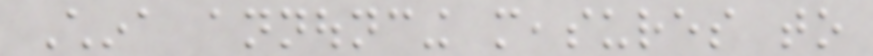China announcing measures to
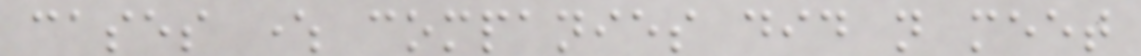cases where companies did not meet
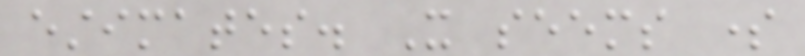estimates. It seems some
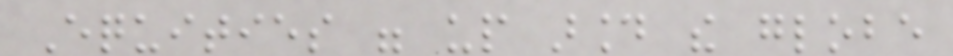Equities were up around the globe
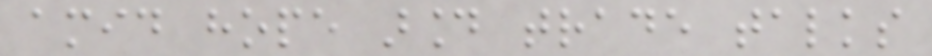amid hope around trade talks
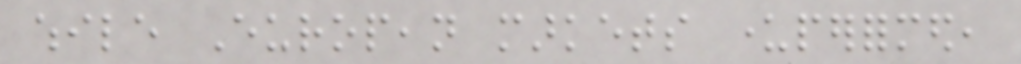while European markets underperformed,
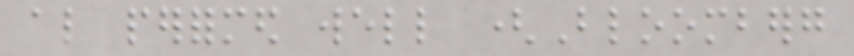also performed well (Bloomberg
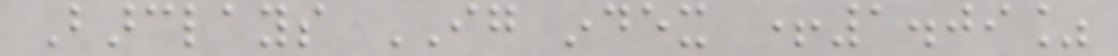Barclays IG index +1.09%
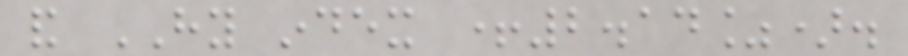and HY index +2.14%).
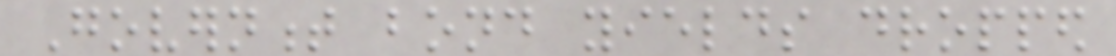Government bond yields dropped
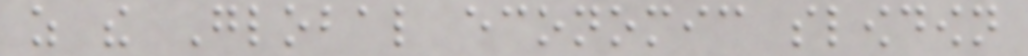as the Global economic slowdown
